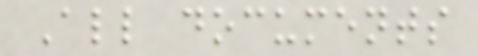All documents
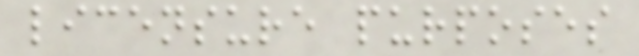licensure purposes
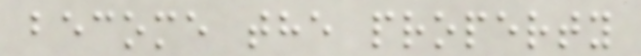become the property
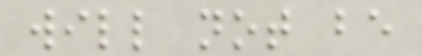will not be
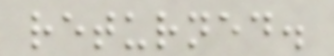returned.
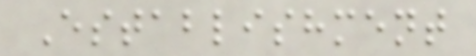Establishment
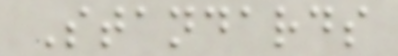Standards
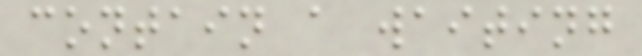contain a waiting
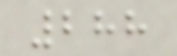288
